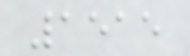1515
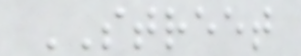STREET
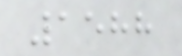1588
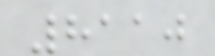8110
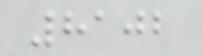8102
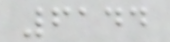6144
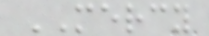MERCY
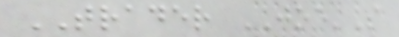TRADER JOE'S
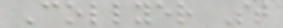Collyer St
